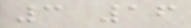3 16
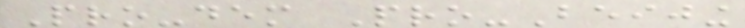Pro-dem Pro-Beijing
